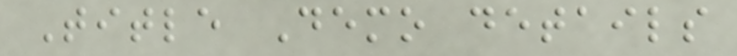Title Demo details
